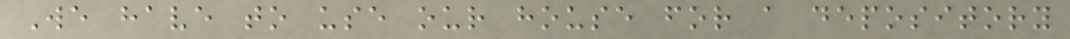We have to use our house for a depository
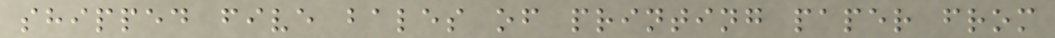shipped five bales of printing paper from
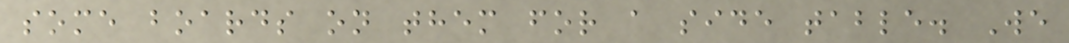some boards on them for a side table. We
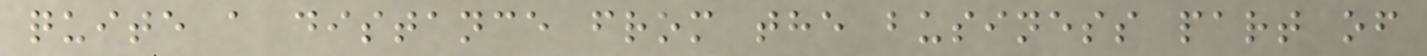quite a distance from the business part of
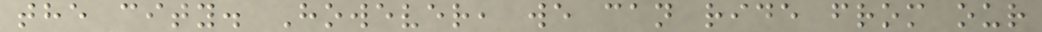the city. However, we can ride from our
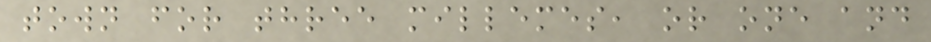town for three millemes, or one and
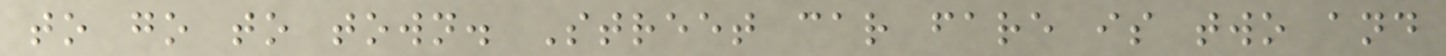to go to town. Street car fare is two and
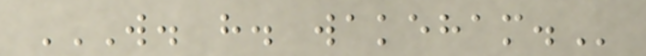W. H. WAKEHAM.
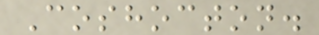Coshocton.
